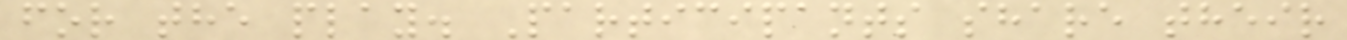for the play. Participants share their
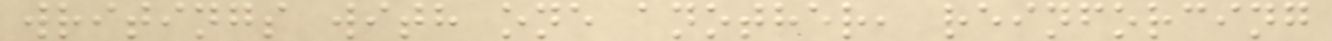writings with one another, reinforcing
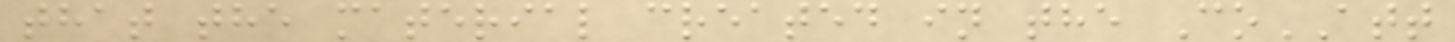that the material created in the CoATT
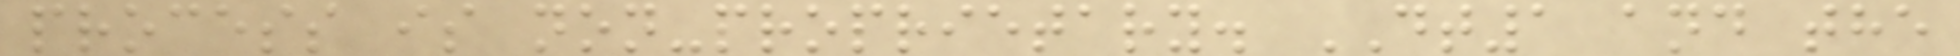process is non-proprietary. DT1 and the
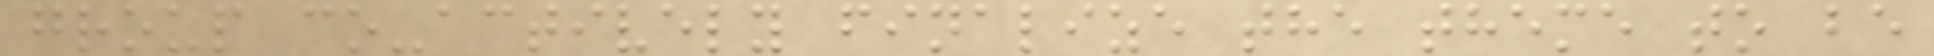group co-actively finalize the theme to be
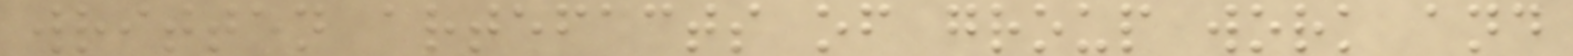written artefacts of group work and
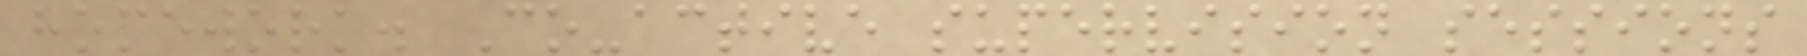homework. Co-active supervision sessions
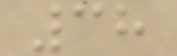38
